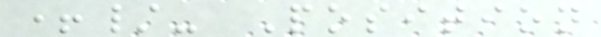+/- Position
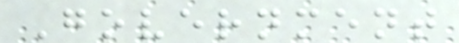Government
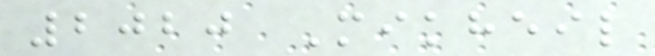2020 Mikheil
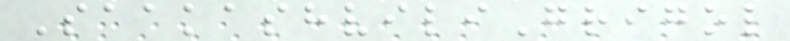SaakashviliGrigol
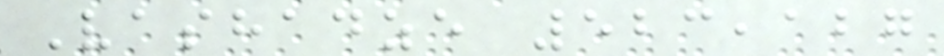Vashadze 523,127
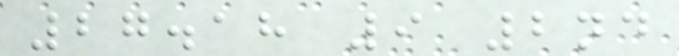27.18 9 2nd
